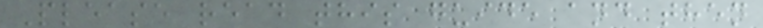Please read this guide and then
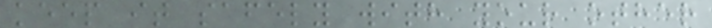keep it safely with your other
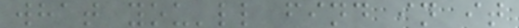what you'll find in it
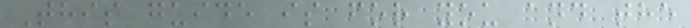This guide is for you and the
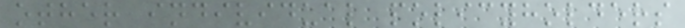other individual policyholders
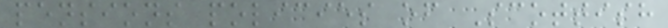pensions policies of Scottish
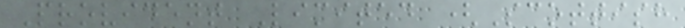Provident Limited (Scottish
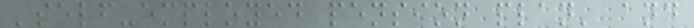'self-employed pension plan' and
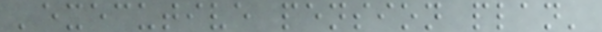'executive pension plan'
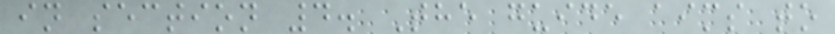in section 4. The guide aims to
